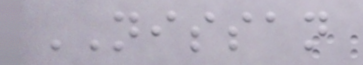NISSAN
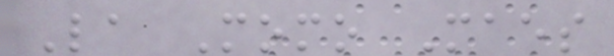La Momo Maes
